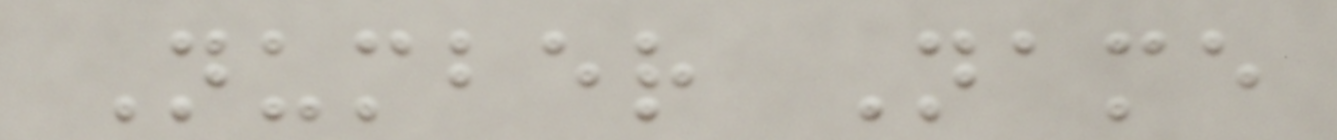Number Name
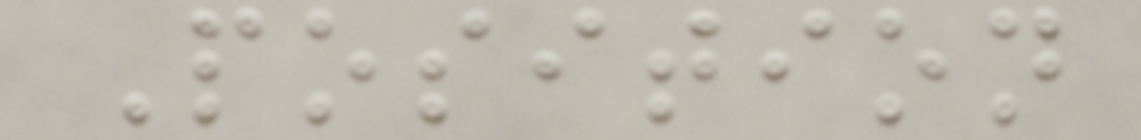Position
